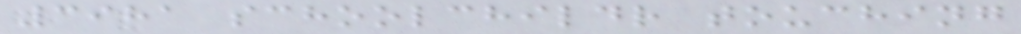3981 schoolchildr touching
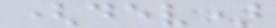(dev)
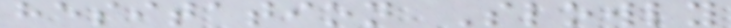hesitation Slowly
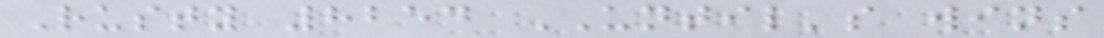Rusty 8254 UNTIL's wins
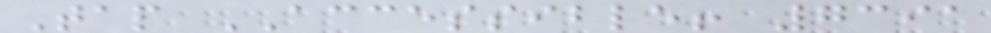Tap ACCESSIBLE! 7391
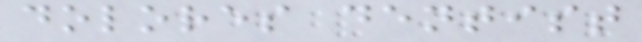dolores dentist
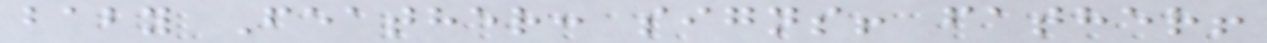baby Feather: signs! father!
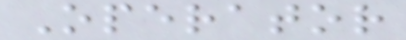Operator
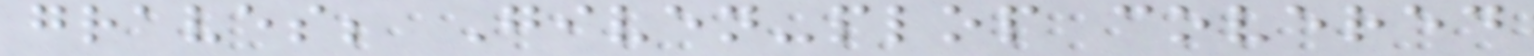graves; Given-plop covered
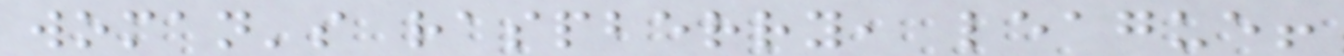woman's raspberry, league!
